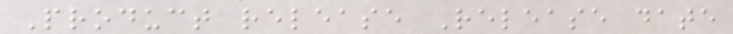Product release Release date
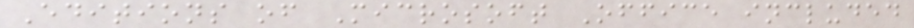Editions of Microsoft Office included
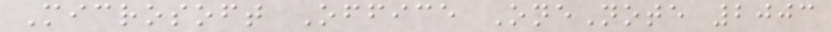Microsoft Office OneNote 2003
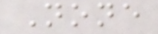None
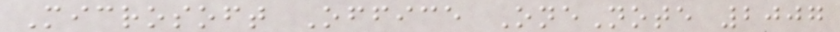Microsoft Office OneNote 2007
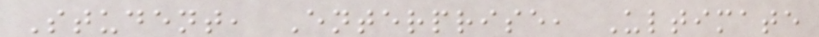Student, Enterprise, Ultimate
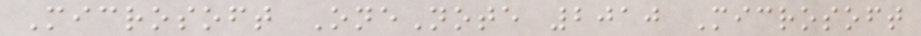Microsoft OneNote 2010 Microsoft
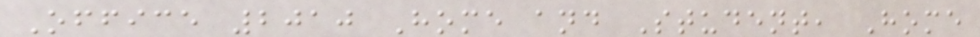Office 2010 Home and Student, Home
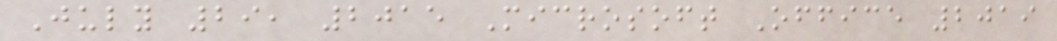July 29, 2015 Microsoft Office 2019
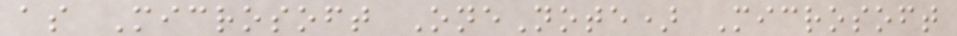as Microsoft OneNote) Microsoft
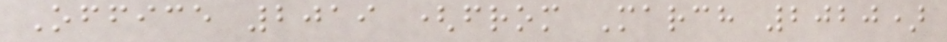Office 2019 (from March 2020)
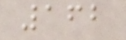162
